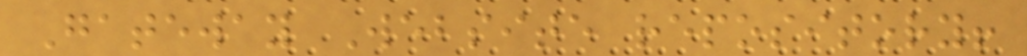Gateway Website repository!
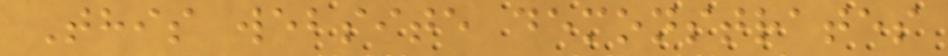This website demonstrates
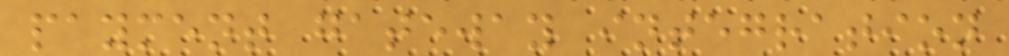payment gateway integration
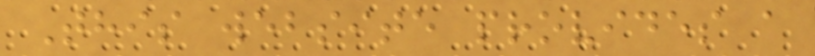This website provides a
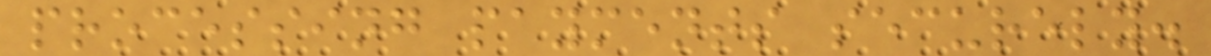processing payments securely.
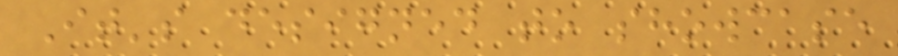It's designed to showcase
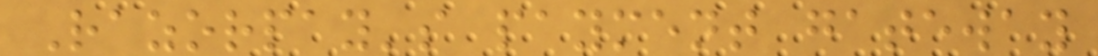Razorpay's payment gateway
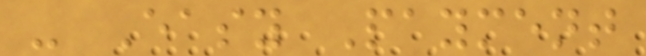- Easy Payment
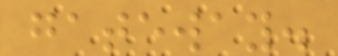gateway.
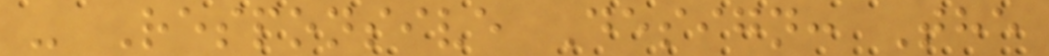- Responsive Design: The
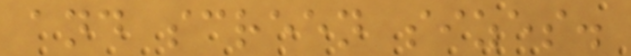and screen sizes.
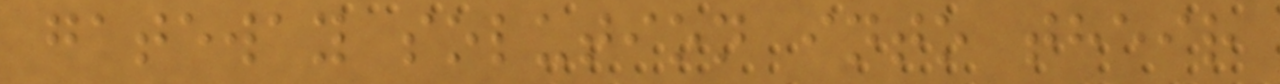gateway solution into their
